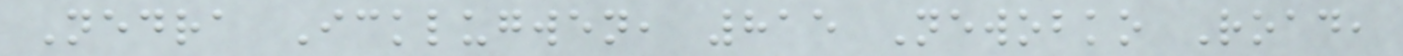Nedra Icklugwen, 815 Newobko Road,
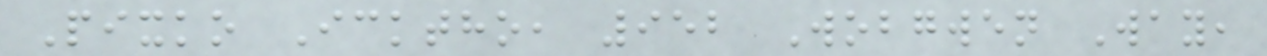Pixko Icktho, 952 Wobgwen Way,
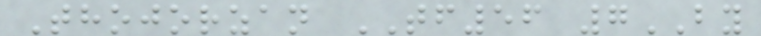Thojorzan TF56 7BY
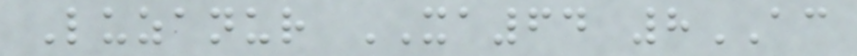Luzanur XA64 8AC
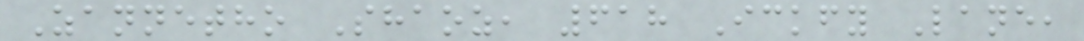Zannetho Shaoz, 618 Ickfy Lane,
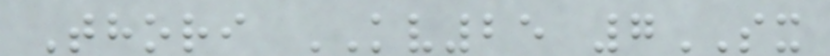Thori KV25 7SX
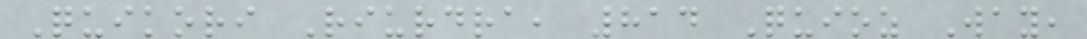Quikori Riurdra, 814 Quioz Way,
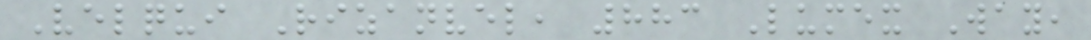Velqui Rizanvel, 883 Lumex Way,
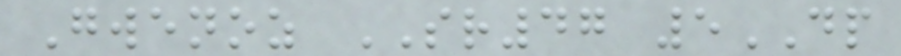Gwenoz SR47 5DP
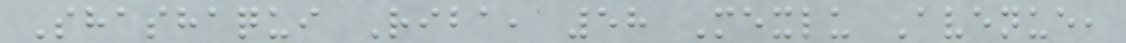Shashaqui Riba, 58 Mexlu Avenue,
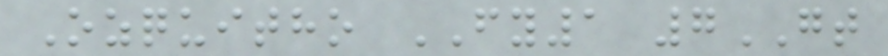Ozquitho FY1 7GT
